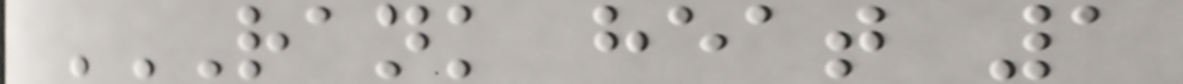RANK HEAT 1
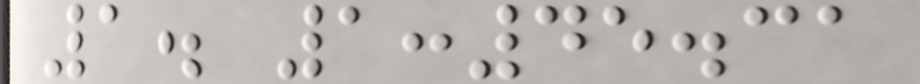1. 1:45.31
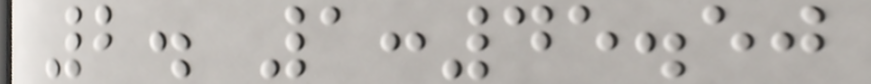2. 1:45.50
